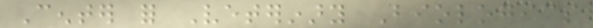Center for Veterinary Biologics
